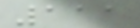111
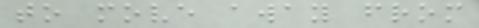to move away from
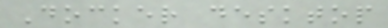Docker desktop
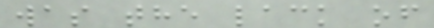was the lack of
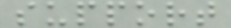support
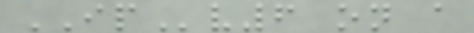IPv6 on a
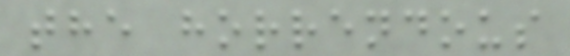the horrendous
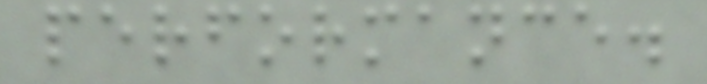performance.
